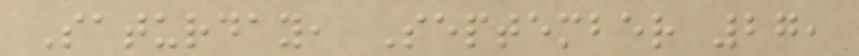Saturday, September 27,
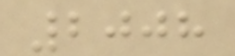2008
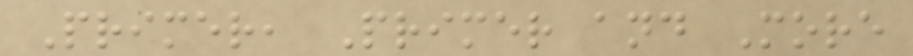Primer, Primer and More
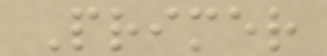Primer
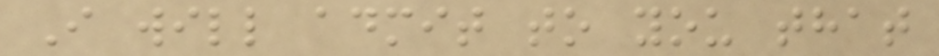I will admit to you that
